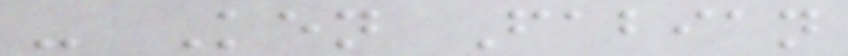- Ken Fabian
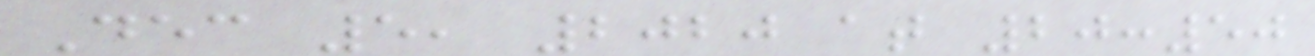Dec 5, 2020 at 20:50
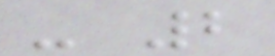- 2
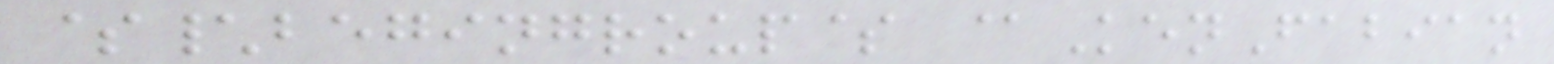$\begingroup$ @KenFabian
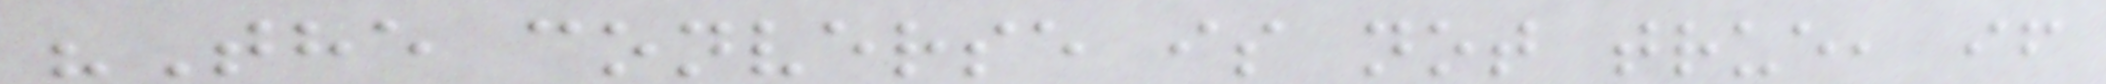"The converse is not true, if
